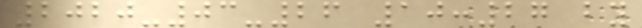2020-03-26 10:27 by
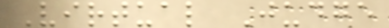Virtual Judge
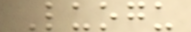Luogu
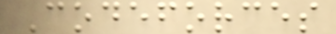Codeforces
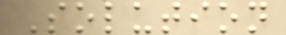Solution
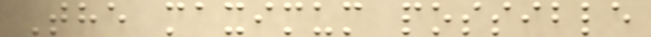The maximum possible
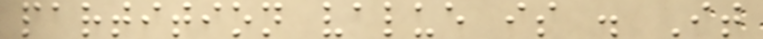partition value is . It
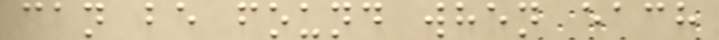can be found when each
